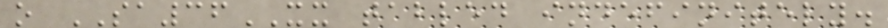o SA36XX tabled indefinitely.
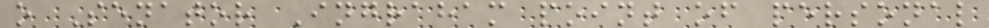o Senator Ingraham point of personal
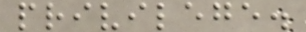privilege.
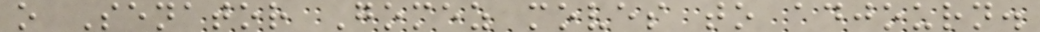o Senator Gomez moves to adjourn.
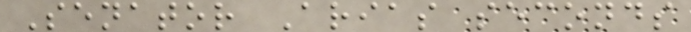Senator Arias seconds
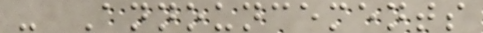- Announcements
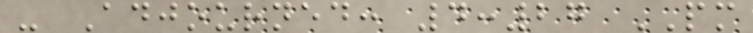- Adjourned: 4:27 PM
